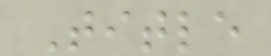Title
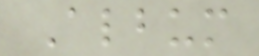Album
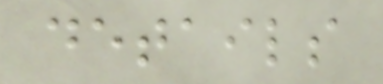details
